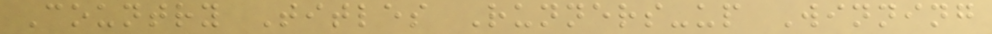Country Titles Runners-up Winning
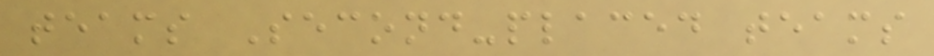teams Second-placed teams
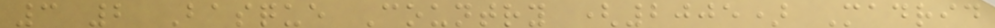3 2 Basque Country (2005) Madrid
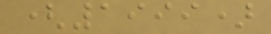(1999)
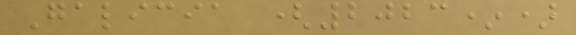Galicia (2023*)
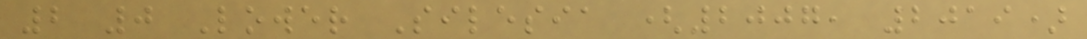2 0 Lower Silesia (2007, 2019)
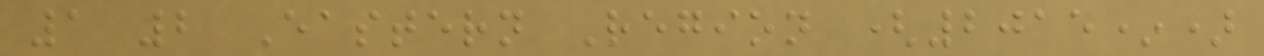1 2 Eastern Region (2015*)
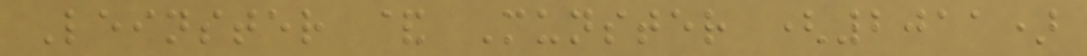Leinster & Munster (2011)
